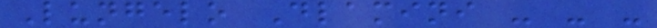Lungelo Dlamini - - -
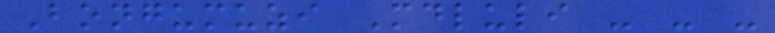Bongumuzi Mdluli - - -
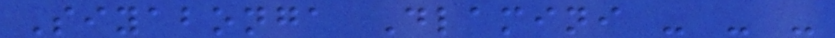Siyabonga Dlamini - - -
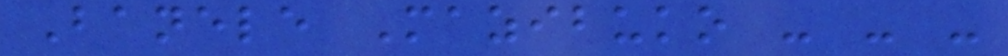Banele Mazibuko - - -
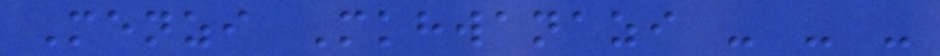Menzi Mkhwanazi - - -
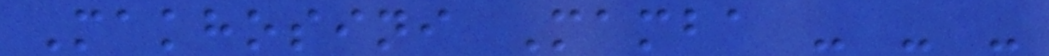Makhosini Mamba - - -
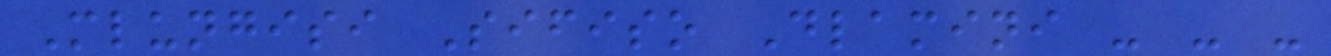Mlungisi Sifiso Dlamini - - -
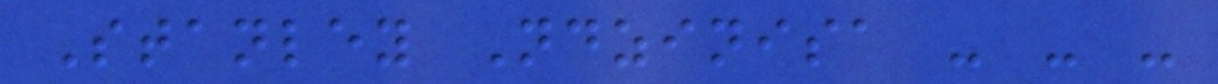Stanley Ndzinisa - - -
